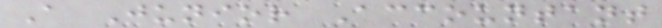A Junior Accountant
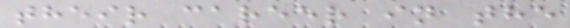their career in the
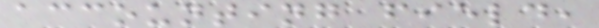accounting field,
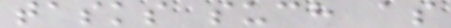tasks such as
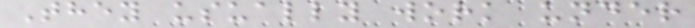They usually work under
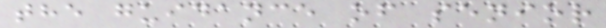the guidance of senior
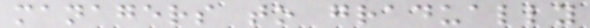managers to gradually
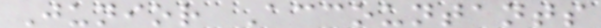Junior Accountants
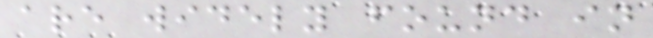are widely found in
